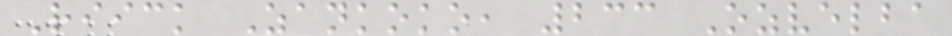Riick Zankoko, 233 Ozvelba
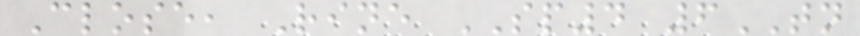Close, Rine SP4 6TN
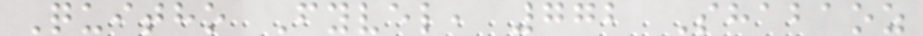Quitho Fyvel, 772 Shabaoz
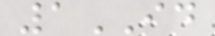1ID
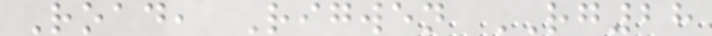Road, Rigwen RG28
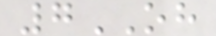7OH
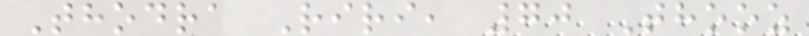Thodra Riri, 70 Thooz
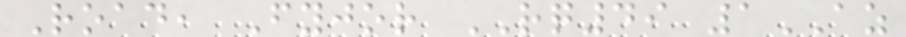Road, Fyjor RQ49 1AZ
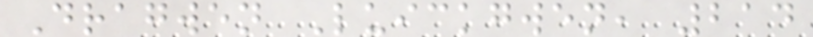Dragwen Luickgwen, 214
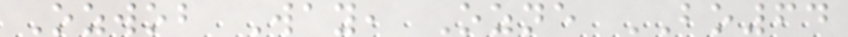Ozwob Way, Ozne BO64
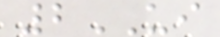2UI
